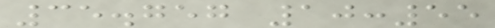35.757 10:55
